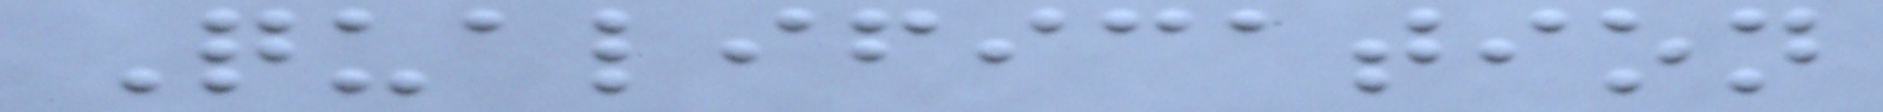Qualification
